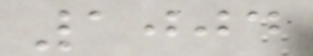1004
